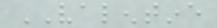VALENTINE
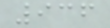936
